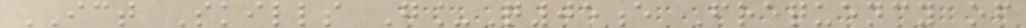ICT Skills G_Q05e Frequency of
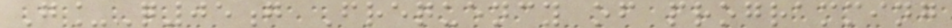G_Q05g Frequency of programming
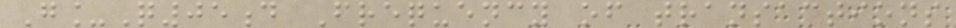G_Q05d Frequency of transactions
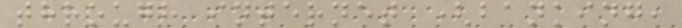through internet (banking,
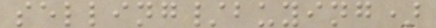selling/buying)
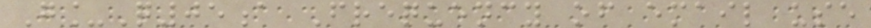G_Q05a Frequency of email use
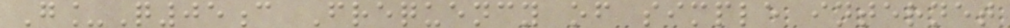G_Q05c Frequency of simple internet
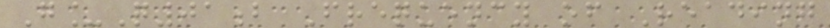G_Q01b Frequency of Reading
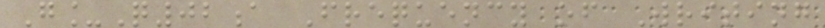G_Q02a Frequency of Writing
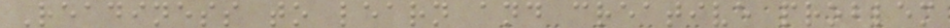Readiness to learn and creative problem
